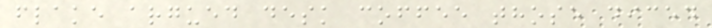flake argued desk coffee those diced
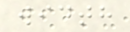width
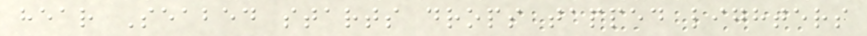hear Seabed starts drops tapped lighters
